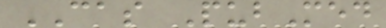CAS PubMed
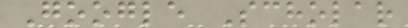Google Scholar
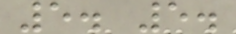5. 5.
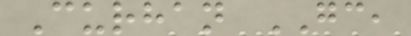Curhan GC,
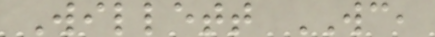Willett WC,
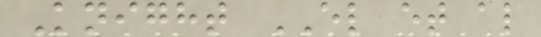Knight EL et al
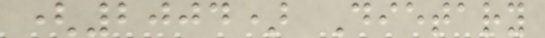(2004) Dietary
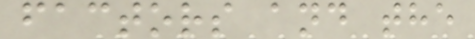factors and the
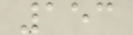153
